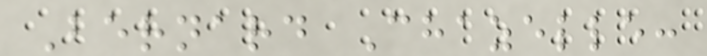Bernard Chazelle:
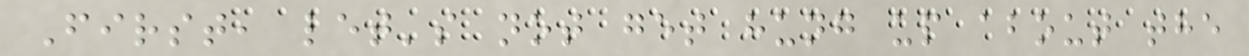First, let's not get hung up about the
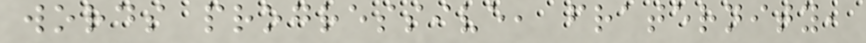words progressive, fraternity,
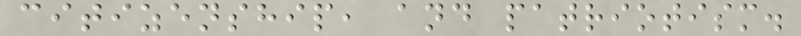citizenship, and patriotism.
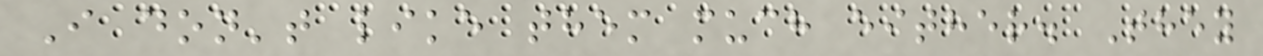I don't like them much either. They
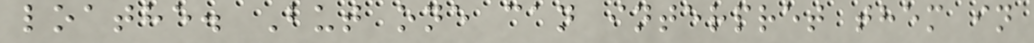loathe. But one can interpret them in
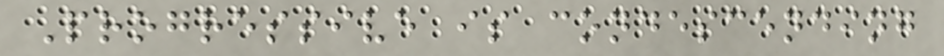Progressive is condescending
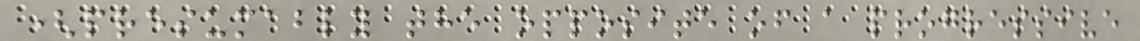(presumably the opposite of a progressive
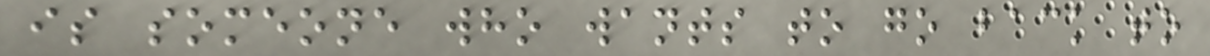is someone who wants to go back to
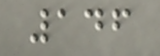146
